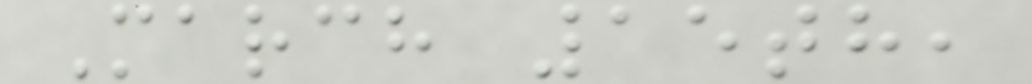March 15th,
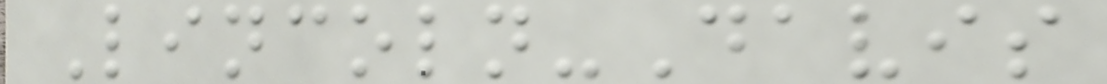Lincoln-Davis
